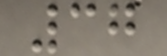37
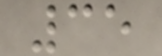35
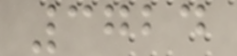3724
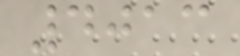4013
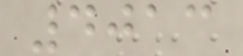4013
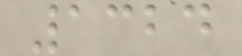1324
